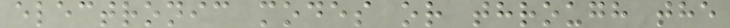electronic modes or through the
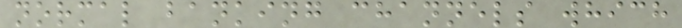normal banking channels which
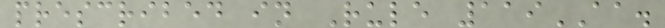prescribed in Rule 119AA.
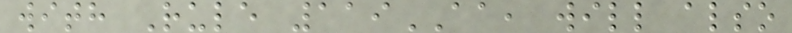with Rule 119AA, will also
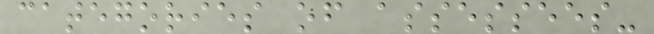categories of assessees-
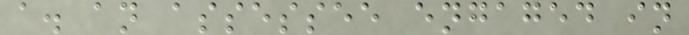a. an assessee engaged in
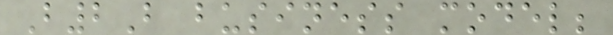B2B business model;
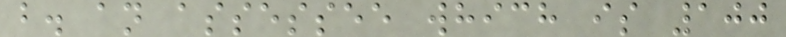b. an assessee which is 100
